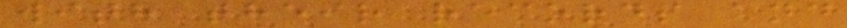with their records and
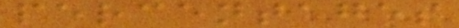percentages
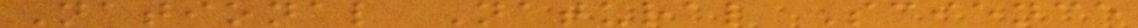National Natural Science
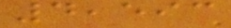4,593
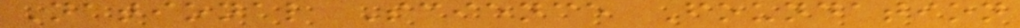National Science Foundation
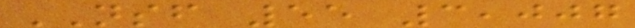NSF 55 3,007
